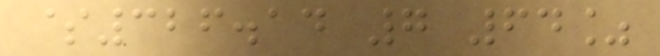$326.14 7 64%
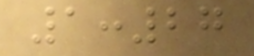1:27
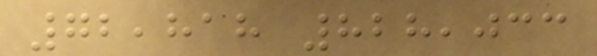72,818 828,033
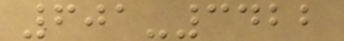601-3422
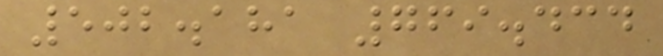502.181 769.434
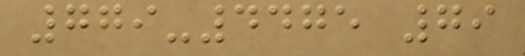779-4475 79
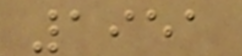1951
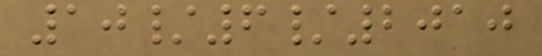10/6/2010
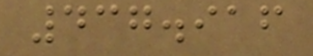437.916
